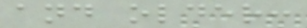and older:
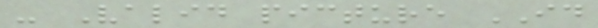- Valid picture ID
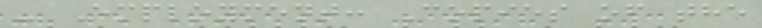- Employment: Copies of the
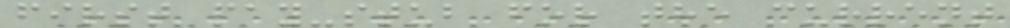first pay-stub for the current
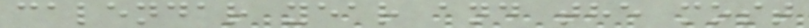calendar year and the most
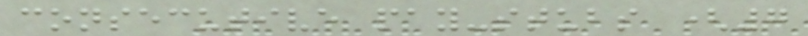consecutive pay-stubs (7
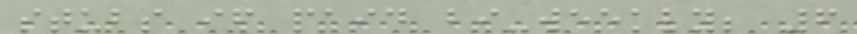stubs if paid bi-weekly; 6
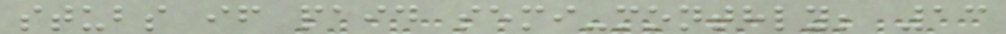stubs if paid semi-monthly; 13
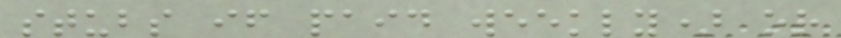stubs if paid weekly) or
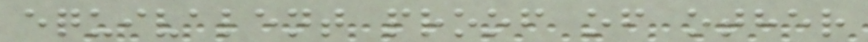equivalent proof of other
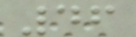46
